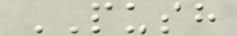PUSH
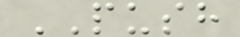PUSH
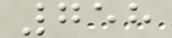758
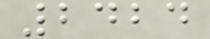2424
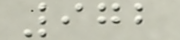972
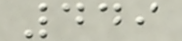449
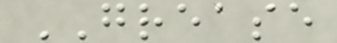GREASE
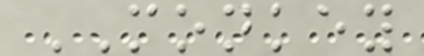MONKEY
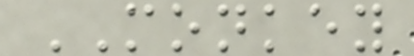MONKEY
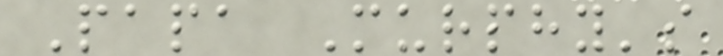Papa Murphy's
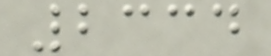2334
